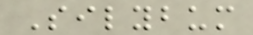Silybum
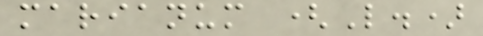marianum (L.)
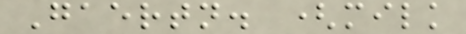Gaertn. (milk
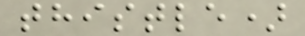thistle)
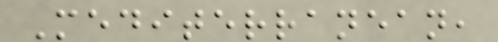Mediterranean,
